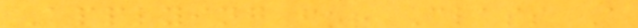Applying for Class A
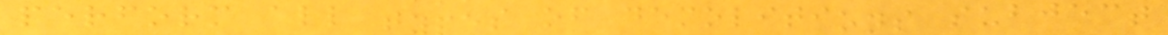perform all types of demolitions subject
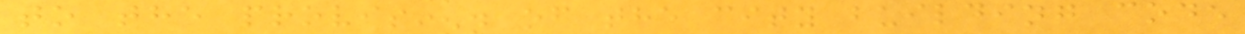to the provision of the city building code
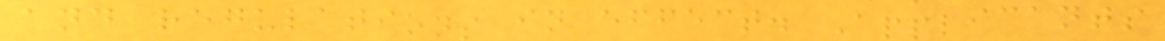and regulations in effect. Applicants
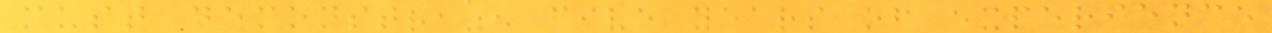must demonstrate five years of experience
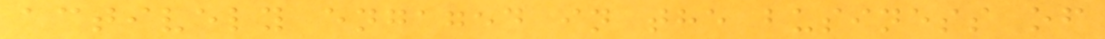actively engaged in the business of
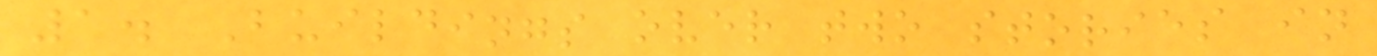1. Buildings over two stories in
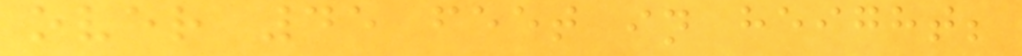over 45 feet in height;
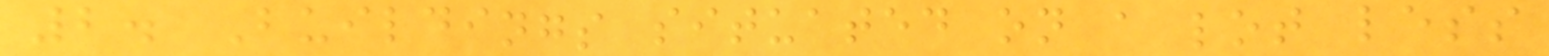2. Buildings situated on a lot less
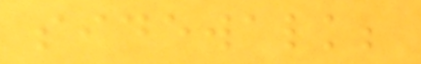sidewalk;
